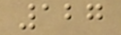127
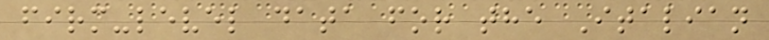firm-level data for the Italian
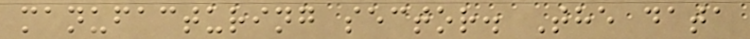manufacturing sector. The data
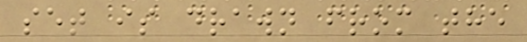set is drawn from the
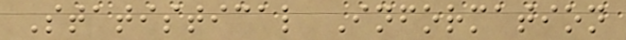Statistical Information
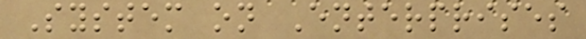System on Enterprises
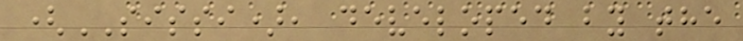(SISSI), developed by the
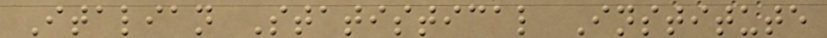Italian Statistical Institute
